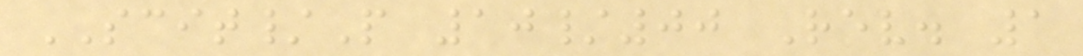SCIT/P 10/00 Rev. 1
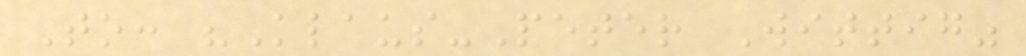To: "Klaus-Peter Wittig"
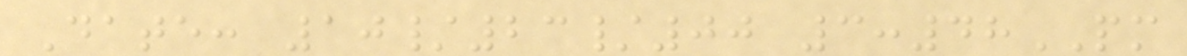Date: 10/23/00 3:48PM
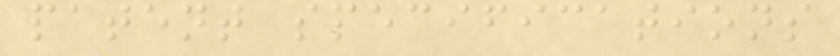patent specifications
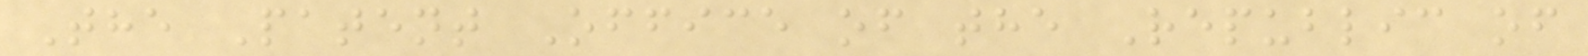The Patent Office of the Republic of
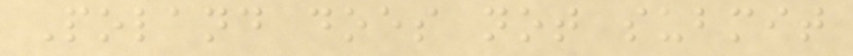Poland does not submit
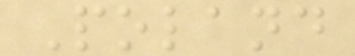Poland
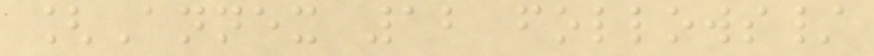[Annex 12 follows/
